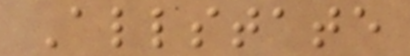Allstate
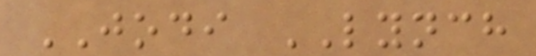JODI LYNCH
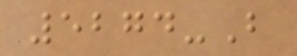5274-B
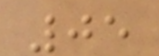05
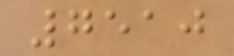7510
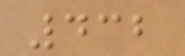432
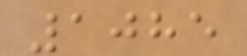1085
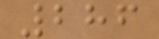286
